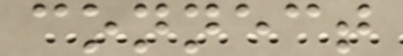connect
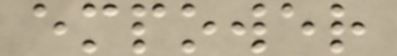empower
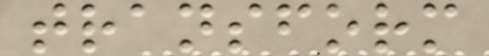transform
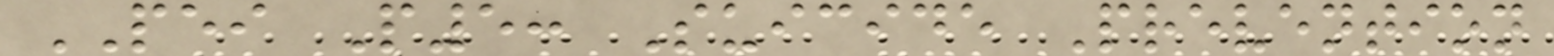PEI P5: Suicide Prevention
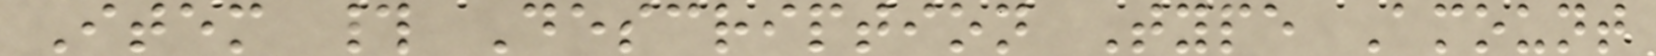Item # Description Type Amount
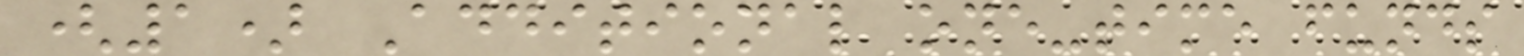(1) Additional one-time funds
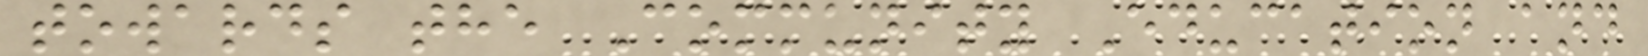towards the Community Education and
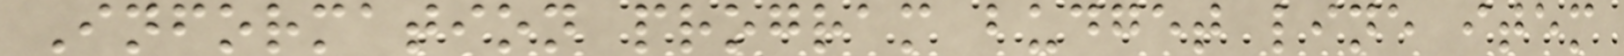Information program budget line item
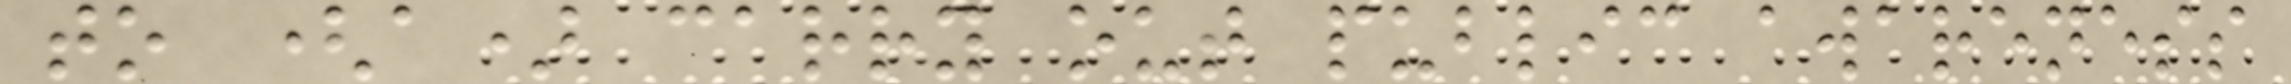to (a) carry out public awareness
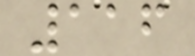116
